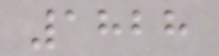1828
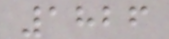1826
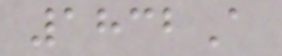1832A
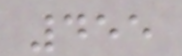455
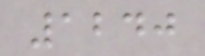1240
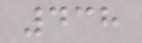438
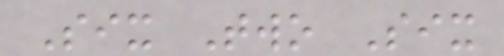Six Two Six
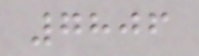7806
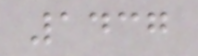1437
